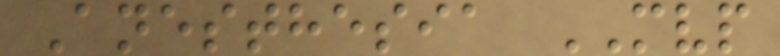Anesthesia MVP
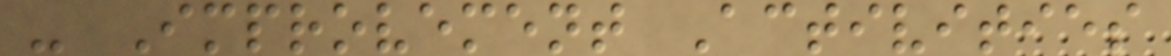- Improvement Activities
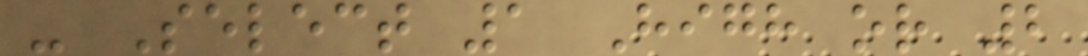- Select 1 High or 2
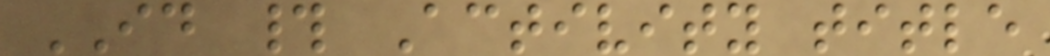ID # Activity title
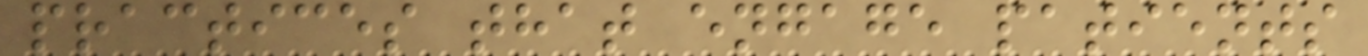practices that engage patients
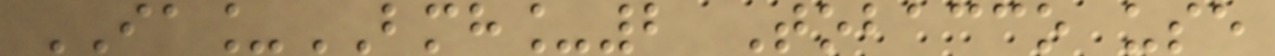IA_BMH_2 Tobacco use
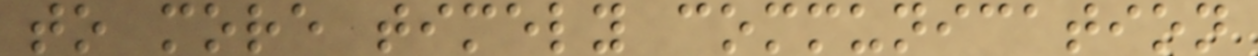to more timely communication
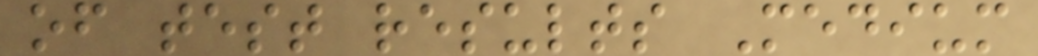of test results Medium
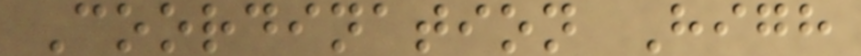Coordination High
